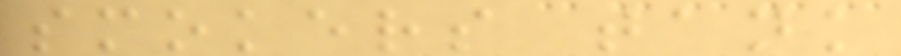smokers tank
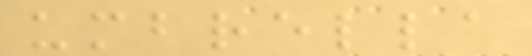umbrella
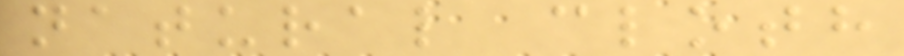natural cloth
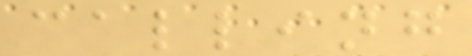calling
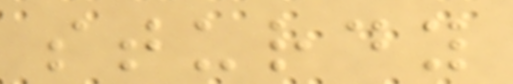sturdy
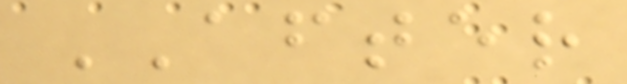AFTER
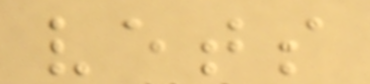vets
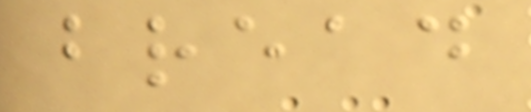bread
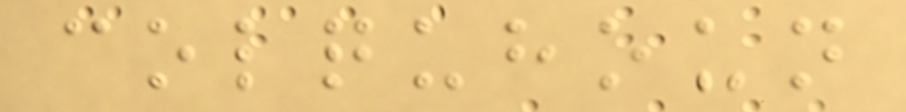colquhoun
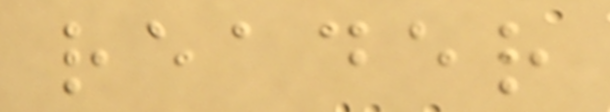reader
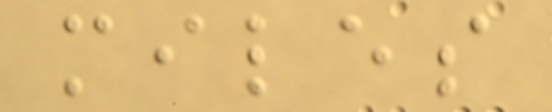miles
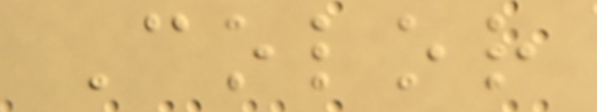Color
